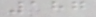187
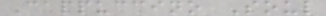Cappuccino Soul
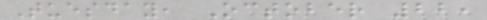Tuesday, October 22,
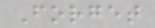Forget
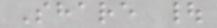Share |
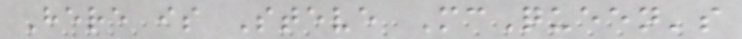Here is Steve McQueen's
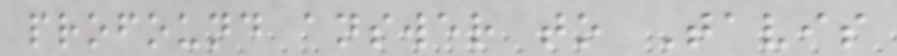profound answer to Tavis
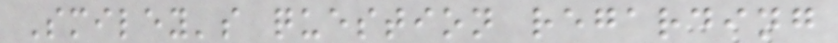Smiley's question regarding
